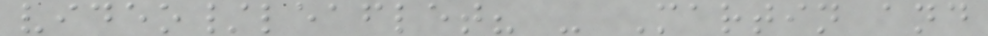video/leaflet? - Martin and
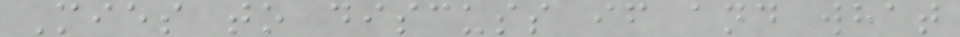Mies to discuss if and what
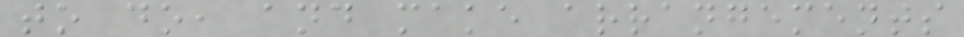to do, and make arrangements
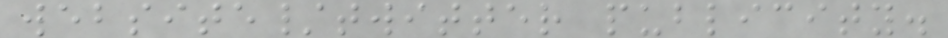website/twitter publicity.
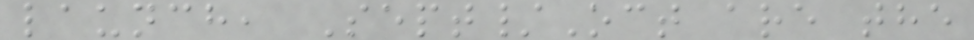launch, Sept/Oct are the
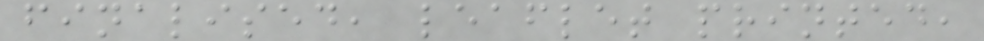finalised, leaflet printed,
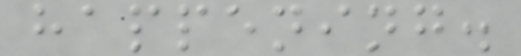happening.
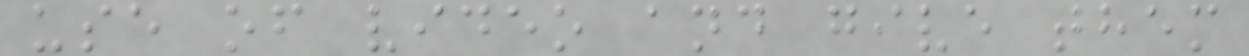use of video and give them
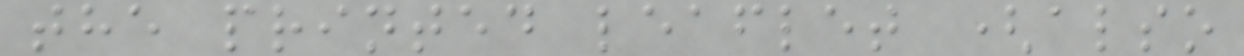the printed leaflet (also
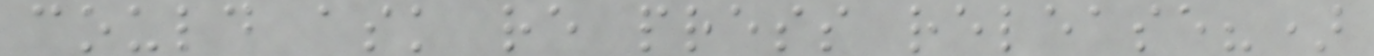could ask re press release?)
